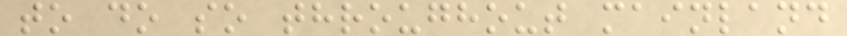to do so throughout mainland
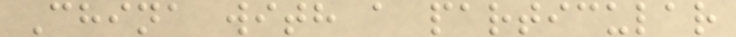China with a particular
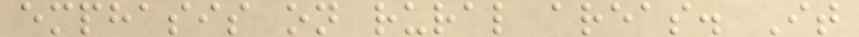emphasis on rural areas. It
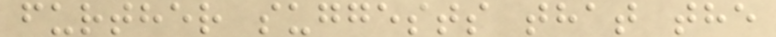further suggests that the
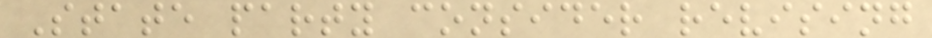State party consider revising
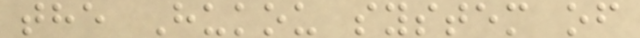the Hukou system of
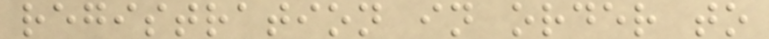registration in order to
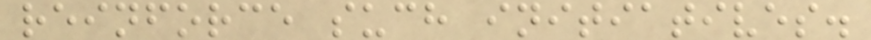reinforce such initiatives.
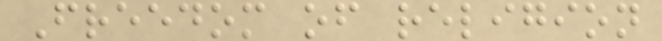Freedom of religion
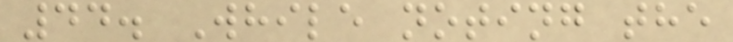44. While noting the
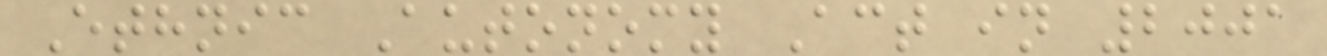Ethnic Autonomy Act in 2001
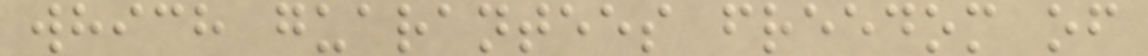which guarantees freedom of
